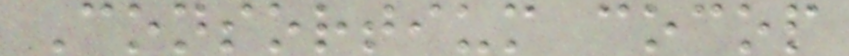Consortium cocop
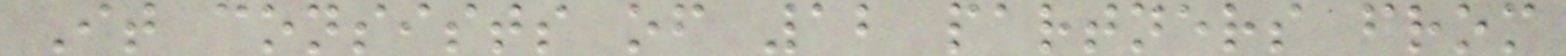It consists of 12 partners from
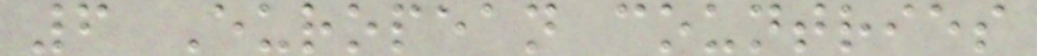6 European countries
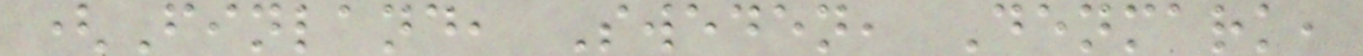(Finland, Sweden, Denmark,
